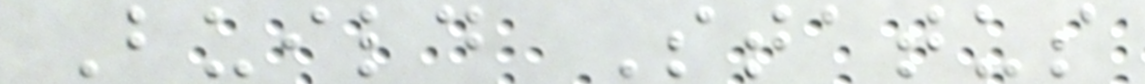Build Status
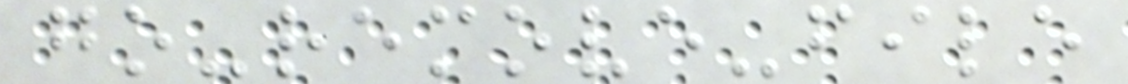go-remove-file
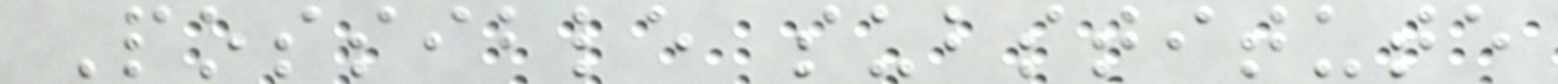Possible substitute
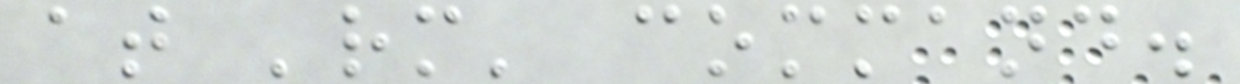at 'rm' command.
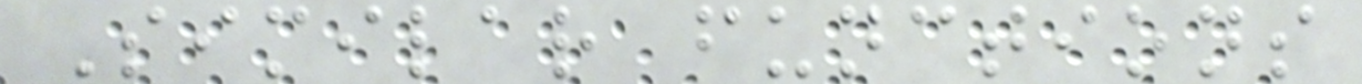Similar functions
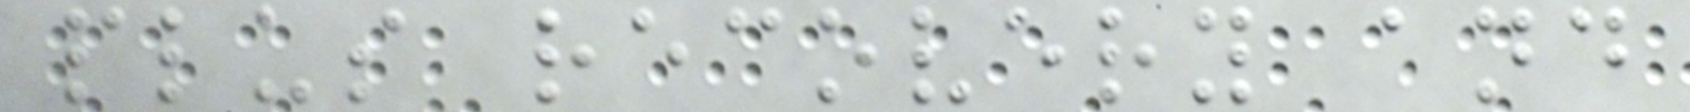plus recovery and
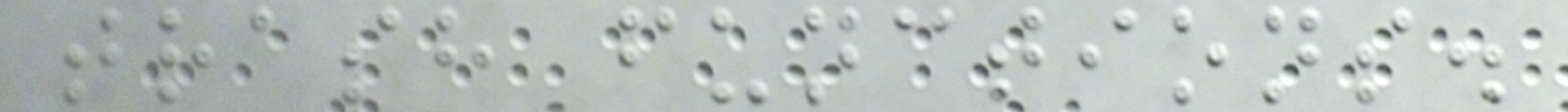trash functions.
